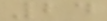24
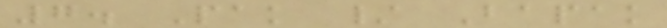7. Pak / Bapak
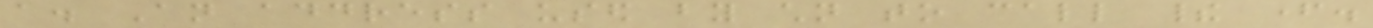a. An address used by children to call their father.
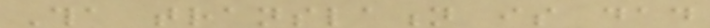Tha translation is dad
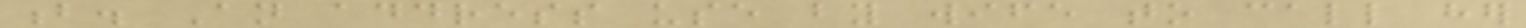b. An address use by wife to call her
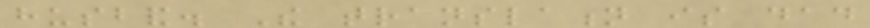husband. The translation is dad
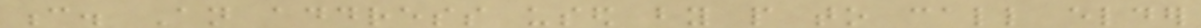c. An address used by people to call elder
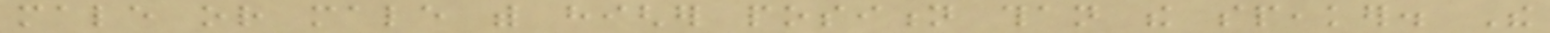male or male with higher position than the speaker. The
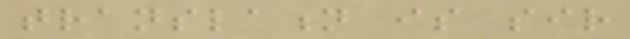translation is sir
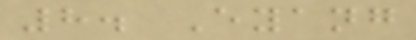8. Eyang
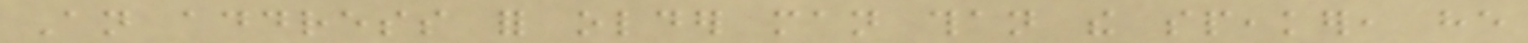An address for older man than the speaker, he
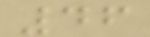46
